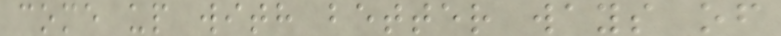come up with better ways of
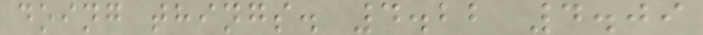doing things. 4.22 4.09
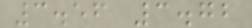3.56 3.72
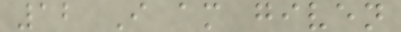12 I am given
